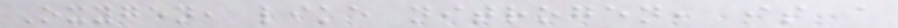Oxygen, like nitrogen, is a
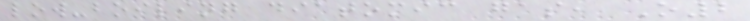low-boiling diatomic gas, O2
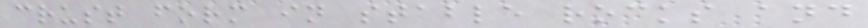crust form in stable rocks and
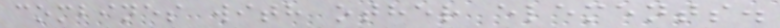combines with other elements.
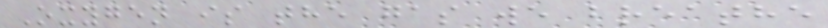Oxygen is the gas we breathe
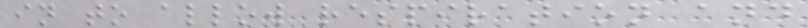in to allow respiration and
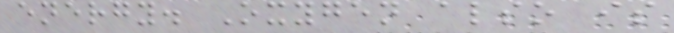energy. Oxygen also is
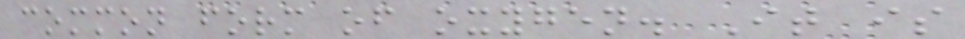common form of oxygen. It is
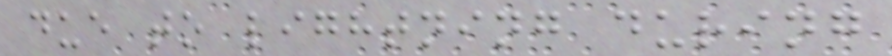due to lightning during
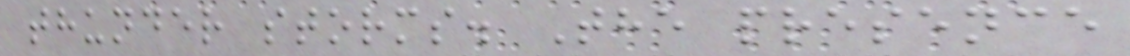thunder storms. The presence
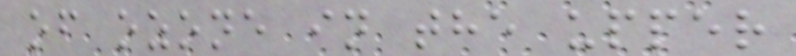of ozone in the upper
